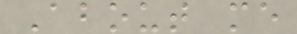About me
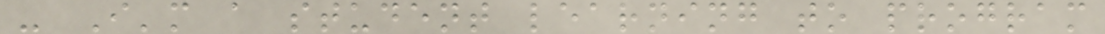- I'm a student learning to program
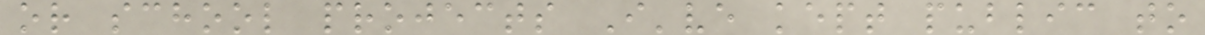or school projects I've kept public to
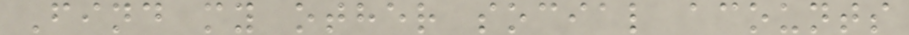Find my other social acounts
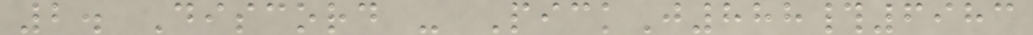2. Discord - PickJ888#6983
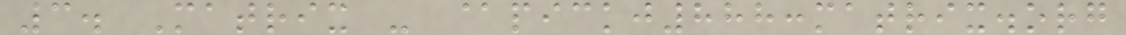3. Matrix - @pickj888:matrix.org
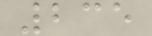235
